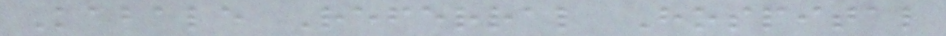Kabale Referral Hospital
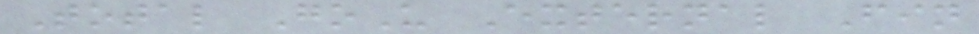Total GoU External Fin
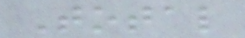Total
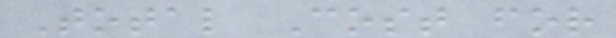Total Cost for
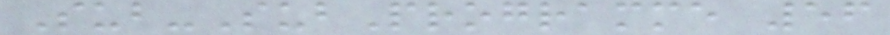Sub-SubProgramme 56
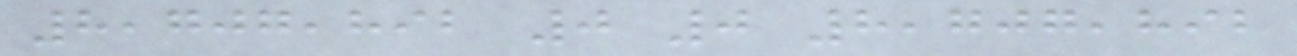8,707,892 0 0 8,707,892
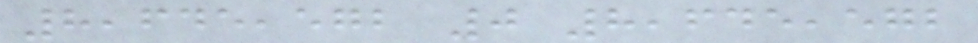8,645,572 0 8,645,572
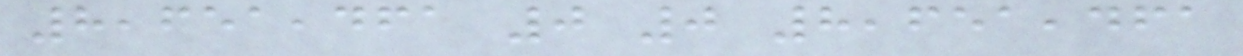8,651,461 0 0 8,651,461
